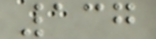137
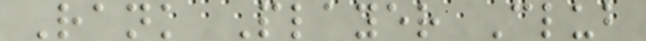Rank Player Club
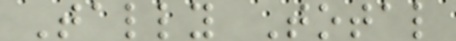Tally Total
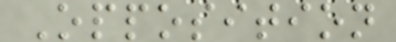Opposition
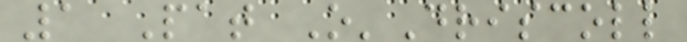1 Pat O'Driscoll
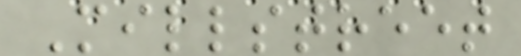Millstreet
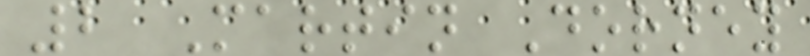2 Martin Dorney
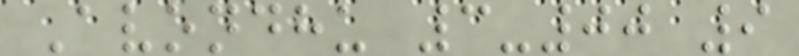Avondhu 3-00 9
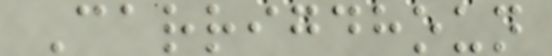Carrigdhoun
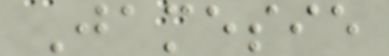Jamesie
